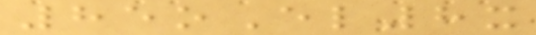85oEl8x
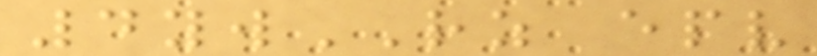4ywRZ epv
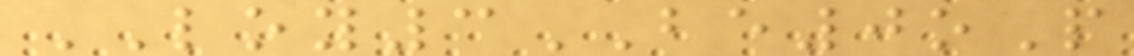LOY3BE0oP
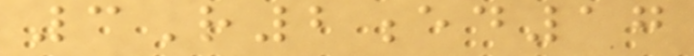3R2ed17
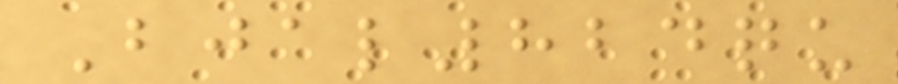Bjal824qu
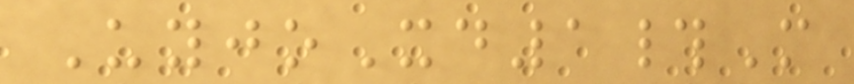UyjoXd1#M
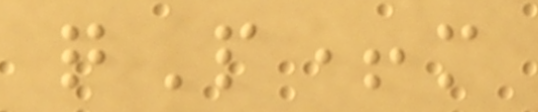qP+m
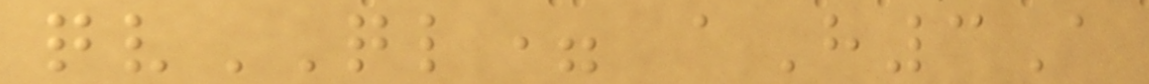qvQL= aH3A
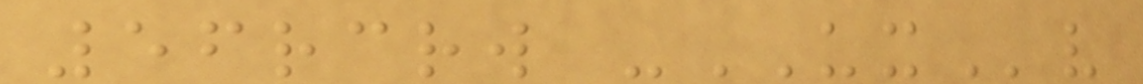56rcrw -UXv
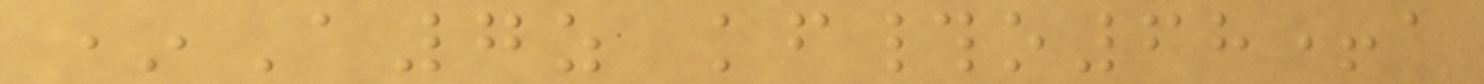*A7z kf#o68+a
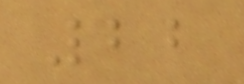22
